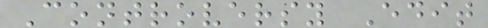Controversy Edit
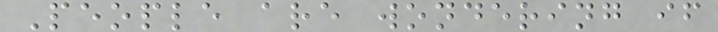People are wondering if
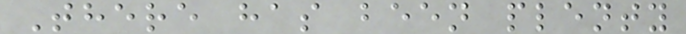There has been plenty
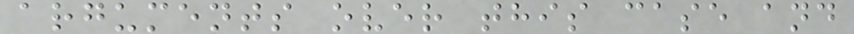arguments over this case and
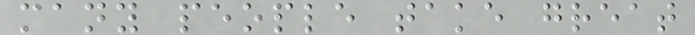many people take great
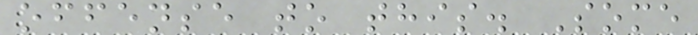offense to this. Some
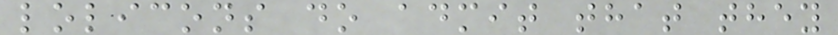lolicons do admit that they
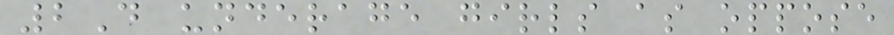2D underage girls as oppose
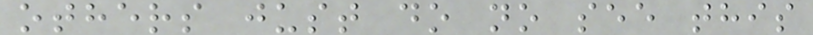others just do no see this
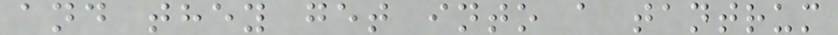and they get into a tantrum
